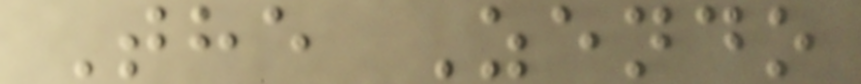The Zendo
